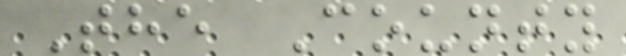The County
